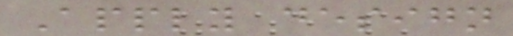Apply design
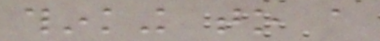thinking to a
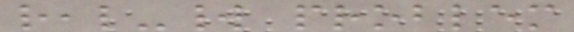real-world problem
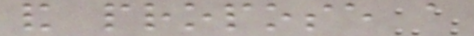and propose a
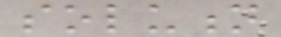solution
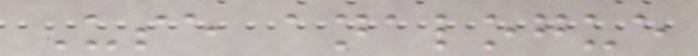Use analogue
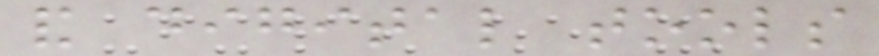and digital tools
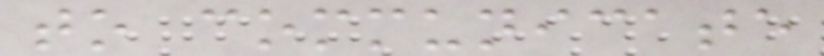to communicate
